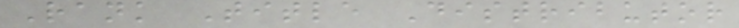Rank Title Distributor
